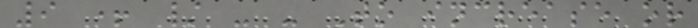9 + / - - To increase or
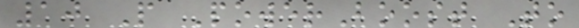10 P PowerBoost To
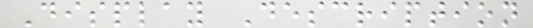Display Description
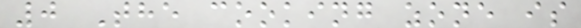0 The cooking zone is
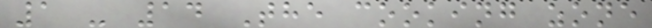1 - 14 The cooking zone
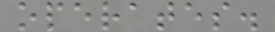operates.
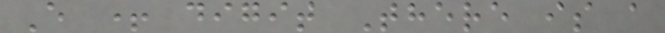E + digit There is a
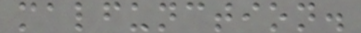malfunction.
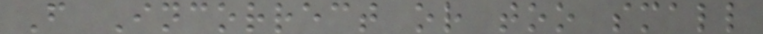F Incorrect or too small
